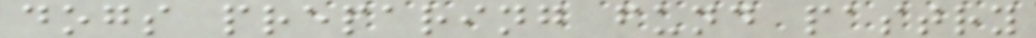dogs preparing fund pastry
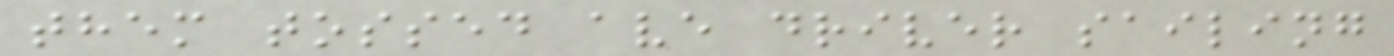them tossed ave driver sailing
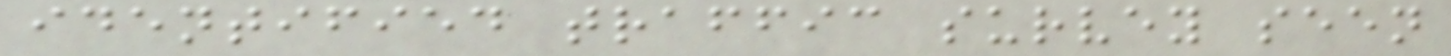identified traffic survey seen
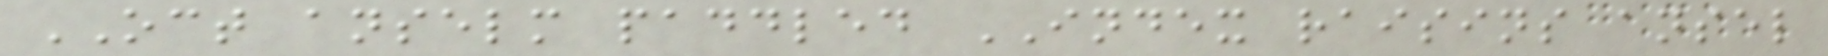OCT anselm paddled INDEX raisins ansel
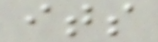its
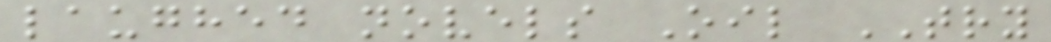laughed novels Oil TRY
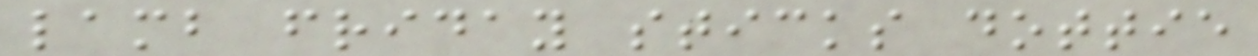lamb friday sticks dottie
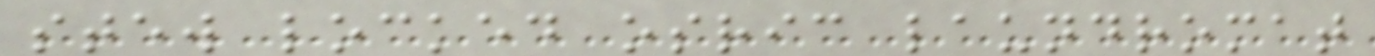stew locked osric laundromat
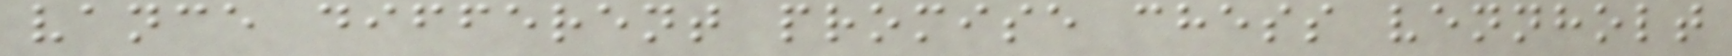vance different promise chess vennholt
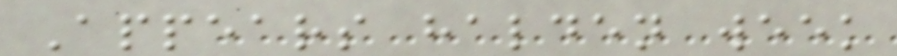Appears halden week
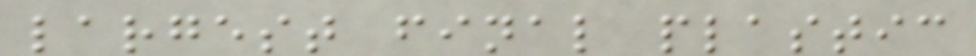largest final plastic
